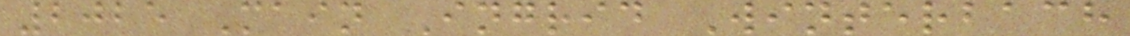2025 Main Ingrid Winterbach
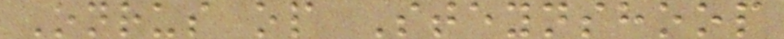Onrus op Steynshoop
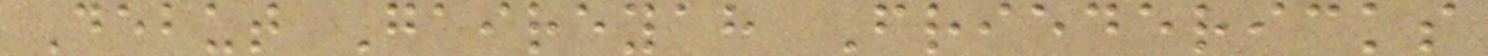Debut Gaireyah Friedericks
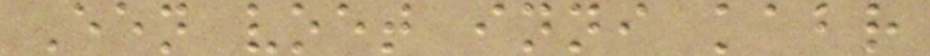Een voet inni kabr
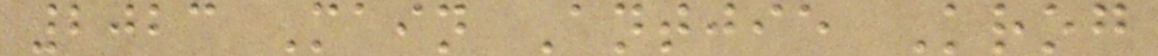2023 Main Antjie Krog
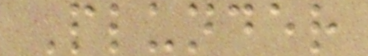Plunder
